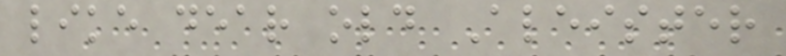like dear old Aleister
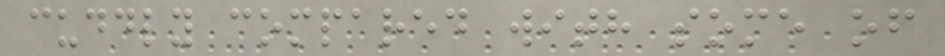cuddly compared with some of
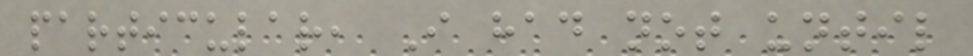particular, I had not until
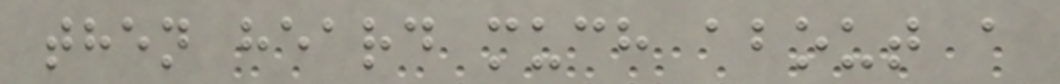then heard much about a
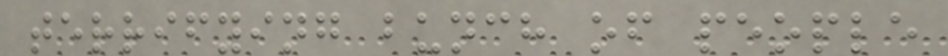terrifying bunch of people
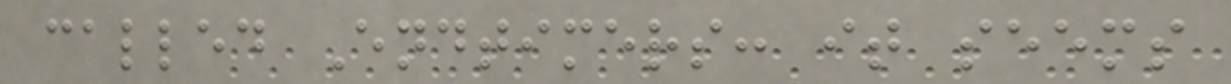called Endtimers: it seems
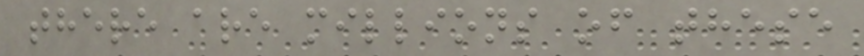there are millions of these
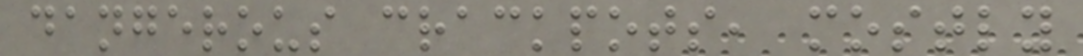dangerous crackpots, mostly
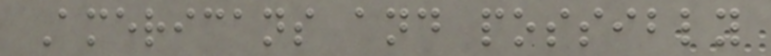Americans and possibly
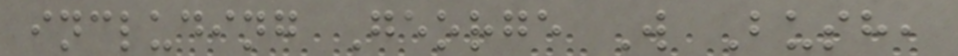including George W Bush,
